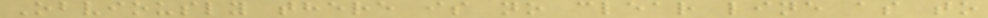Obviously there is no clear line as to
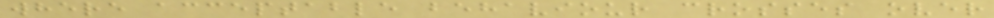where acceptable behaviour crosses over
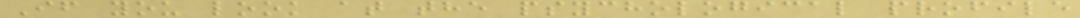If you look at the psychological profile
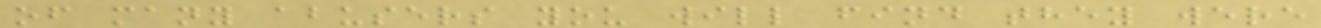of many abusers you will find they were
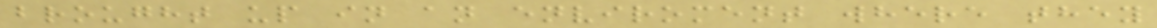brought up in an enviroment where they
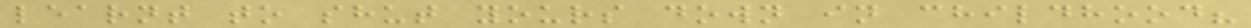learnt to shut yours down in childhood?
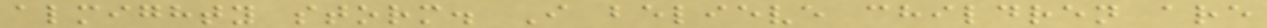almighty storm. I believe children are
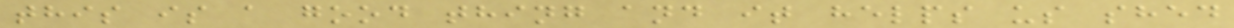this is a good thing and it helps us shed
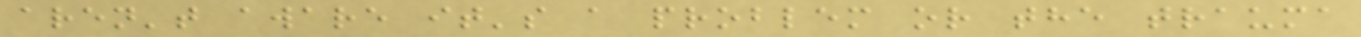aren't aware it's a problem or the trauma
